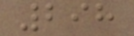298
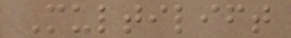Multilift
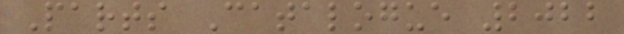Parts Catalogue 2022
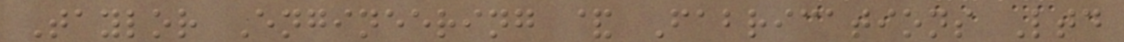Taylor Engineering & Fabrications Ltd
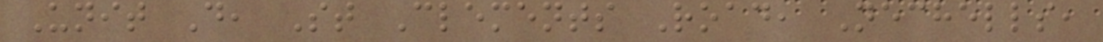Unit D, St Clements Road, Nechells,
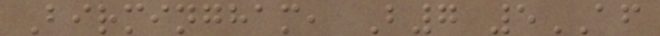Birmingham, B7 5AF
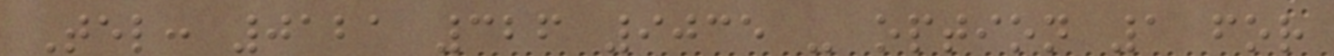Tel: 0121 326 9035 - option 1 for
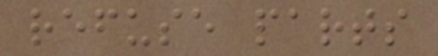refuse parts
